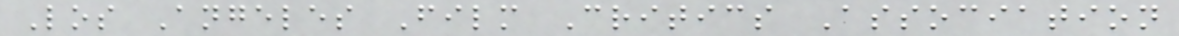Los Angeles Film Critics Association
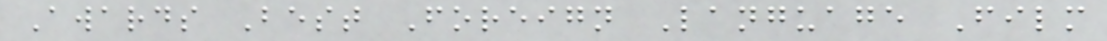Awards Best Foreign Language Film
